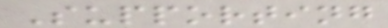Supporting
